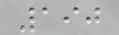190
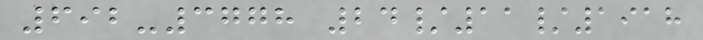692-3778 24/11/1918
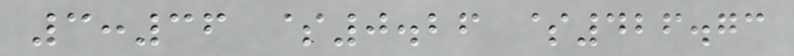3:36 $0.26 $426.73
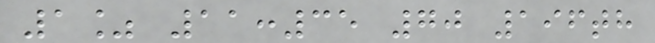1% 11:35 70 196th
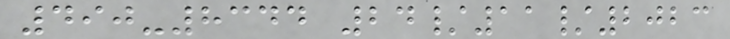490-8344 24/11/2023
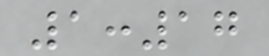1:17
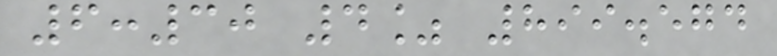6:30 4% 899.574
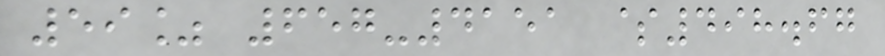59% 657-4151 $498.67
